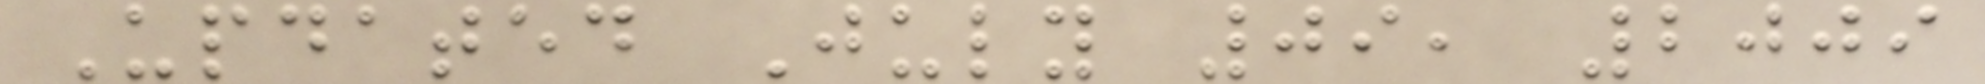Updated July 09, 2009
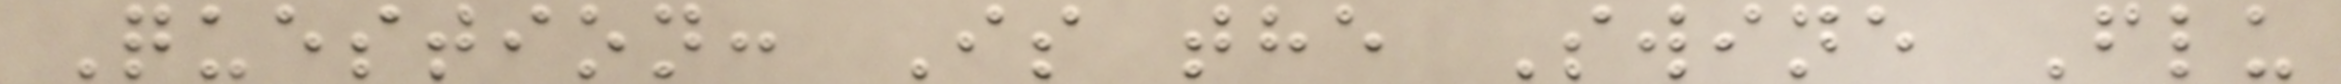Question: Is the Swine Flu
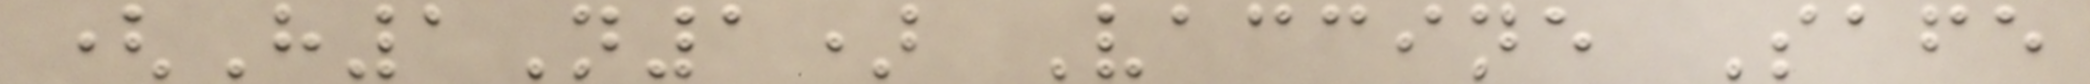(H1N1) Vaccine Safe
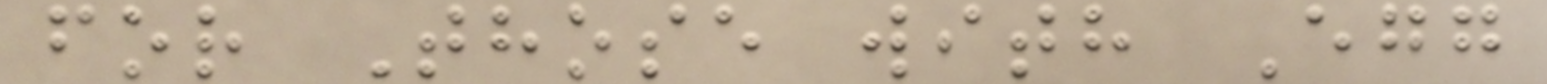for Those with Egg
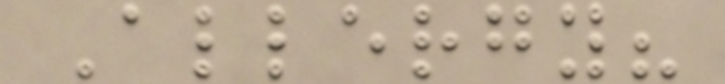Allergy?
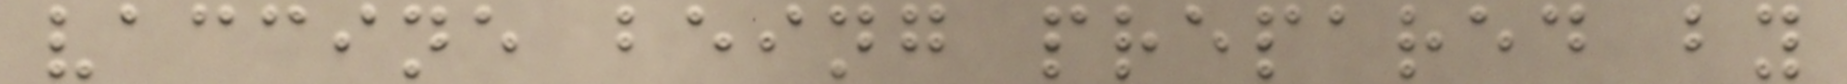vaccine being prepared by
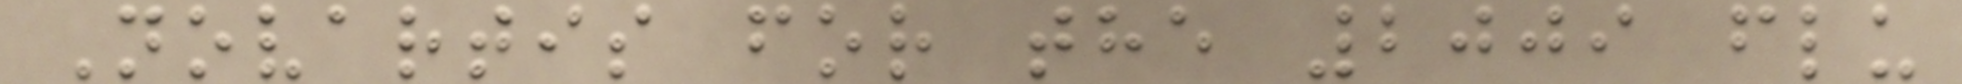Novartis for the 2009 flu
